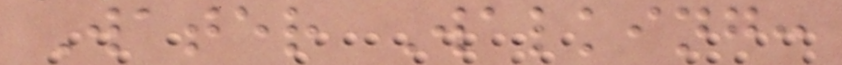Water Walking:
